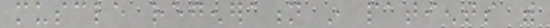muscle regeneration in patients with
